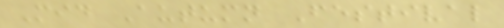Mid Autumn Festival
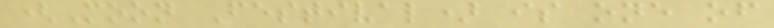(Moon Festival) is one of
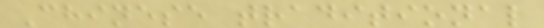Chinese traditional
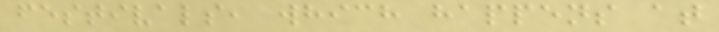festivals, which happens at
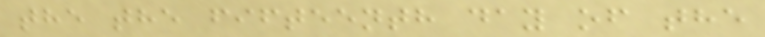the the fifteenth day of the
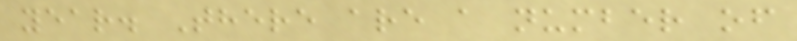year. There are a number of
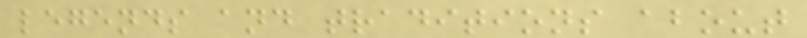legends and traditions about
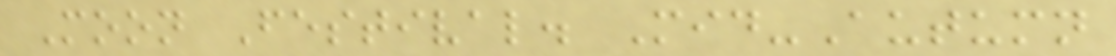Moon Festival. Mid-Autumn
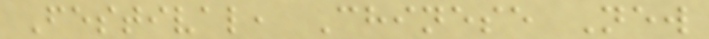Festival, Chinese New
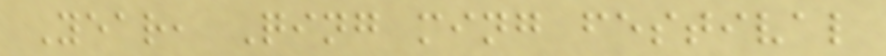Year, Qing ming festival
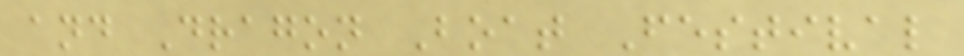and Dragon Boat Festival
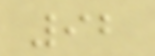92
